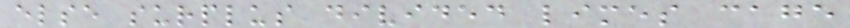else surplus divided limes cage
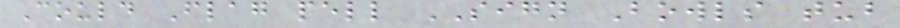Could Flag pell SIGN Bowls tub
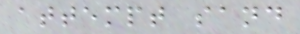attempt sand
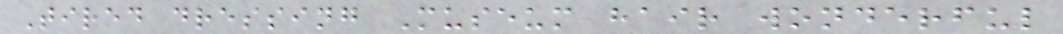Tired dressing Museum hair wonderful
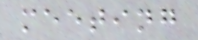meeting
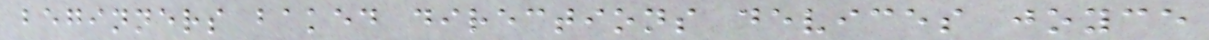beginners baked directions devices joyce
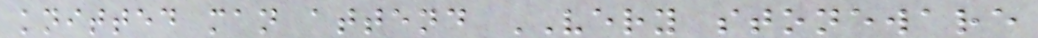knitted man attend VERY stoneware
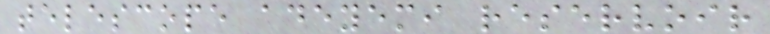telescope adeyemi reservoir
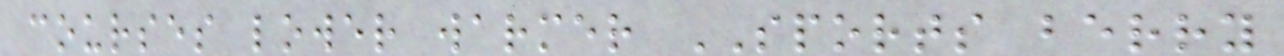courses lower warmer SPORTS berry
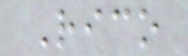Rico
